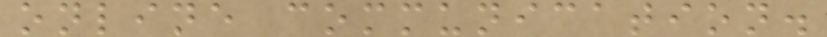online communication.
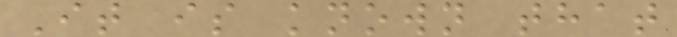It is known that
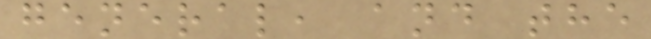general, and the
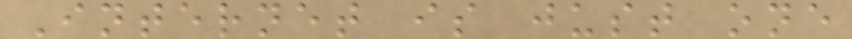Internet is just one
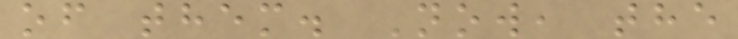of them. Now, the
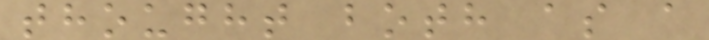thought both as a
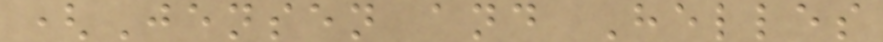(Jensen and Helles
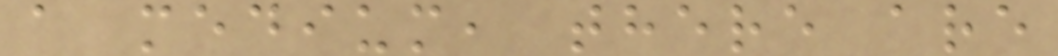a medium, there are
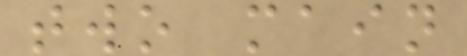two main
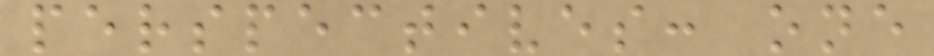perspectives: one
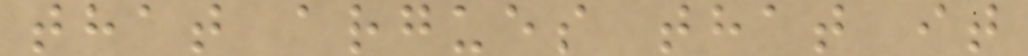that argues that it
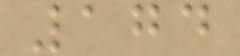174
